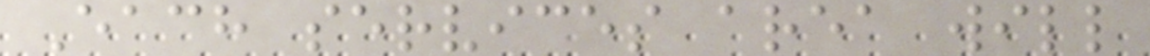Each services area will
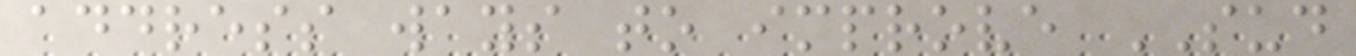address ways to improve SUD
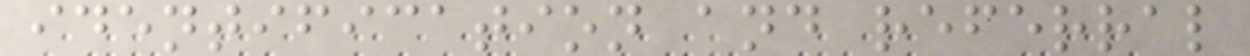identification and referral
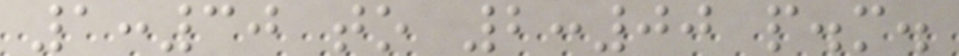1:30 to 2:00 p.m.
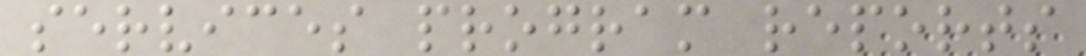services program reports
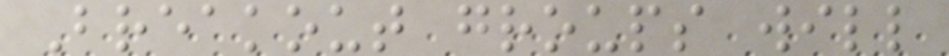Breakout groups will
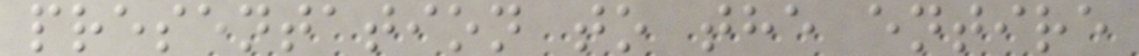presentation to the entire
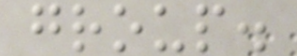group.
